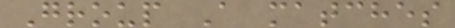Group A matches
